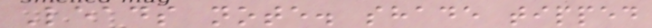Leads note. shade tipped
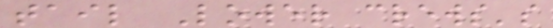tail Lower crews's
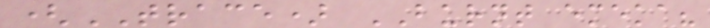(TRACE) BURNT emeka?
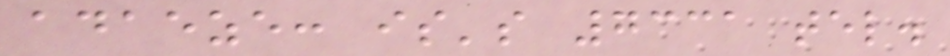adaeze: is's 7331 tel.
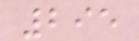295
